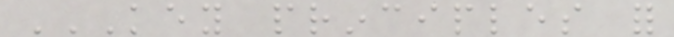KEY PRINCIPLES FOR
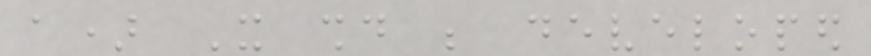a) It should be developed
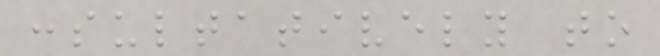consultatively to
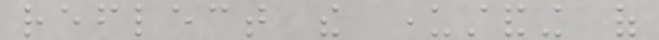reflect the understanding of
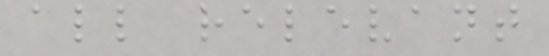all relevant
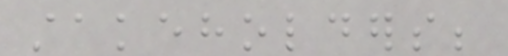stakeholders;
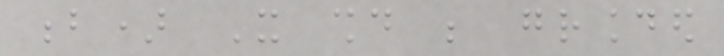b) It should be grounded
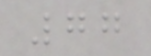77
